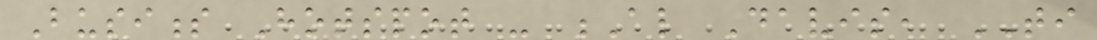Business Hotspot - Al Davis, TI
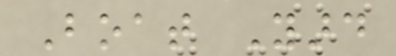Boat Yard
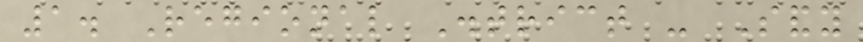1. Regional District - Sandy
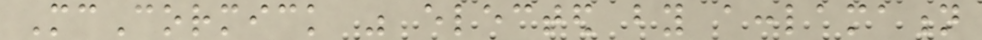McCormick was elected by acclamation
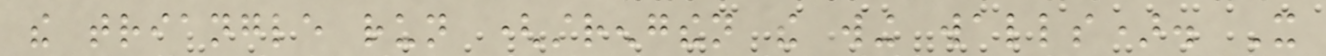the triangle run (strengthen the wing walls). It
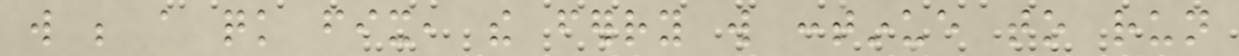will be a quick fix, the ferry will continue to run
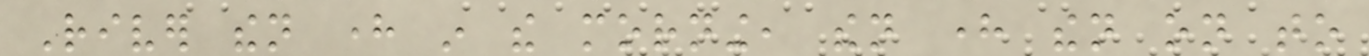River then here in the morning, then here then on to
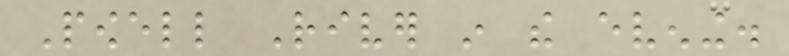Powell River in the evening.
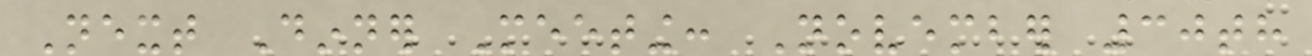Next Dinner Meeting: November 30th
